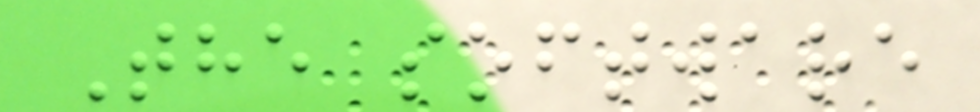The software
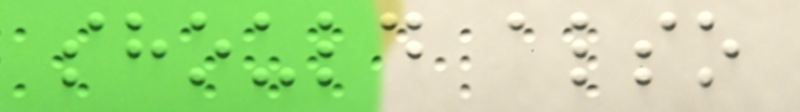should also
